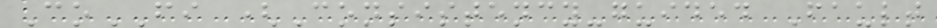CoFI (Consistency-guided Fault
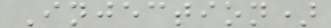Injection)
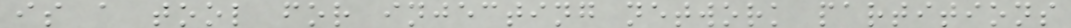is a tool for injecting network partitions
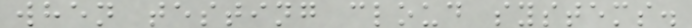when testing cloud systems.
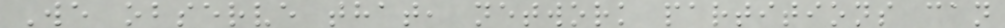We observe that, network partitions can
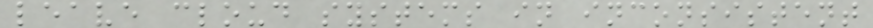leave cloud systems in inconsistent
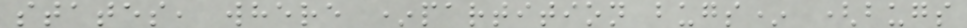states, where *partition bugs* (bugs
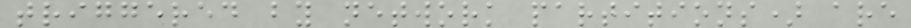triggered by network partitions) are
